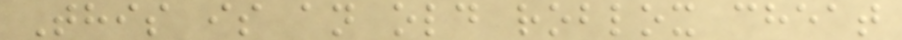This is an old roblox cheat
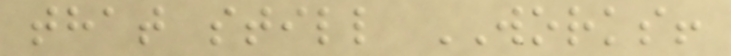that still WORKS!
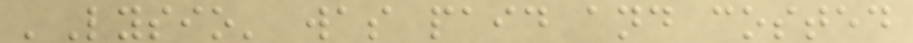'Lysio' was paid and costed
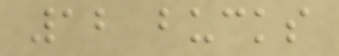12 bucks
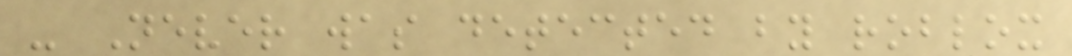- Never was detected by roblox
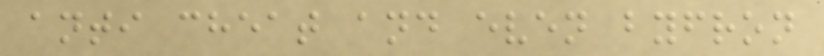anti cheat and even byfron
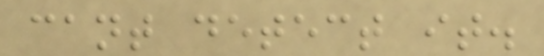cant detect it.
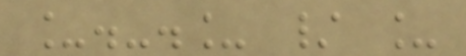_.-._ / _
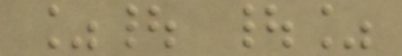%| |%
